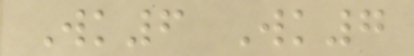Wk6 Wk7
